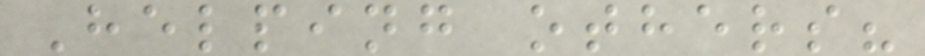Helping others?
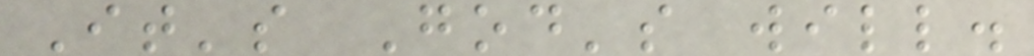It's God's will.
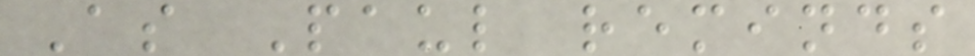As Paul reminds
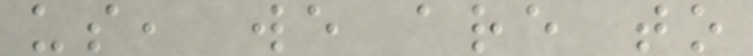us, we are to
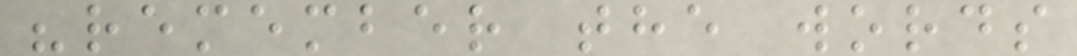"remember the words
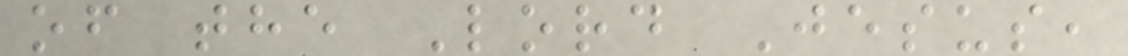of the Lord Jesus,
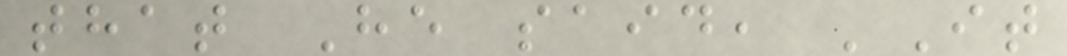that He said, 'It
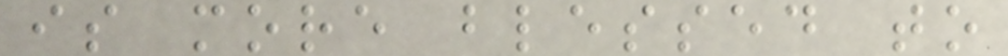is more blessed to
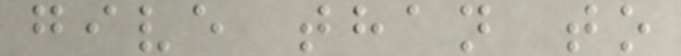give than to
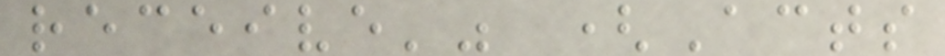receive'" (Acts
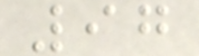97
